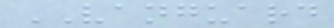VANGUARD
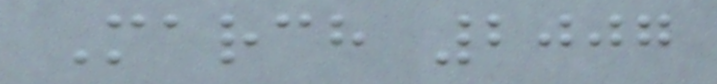March 2007
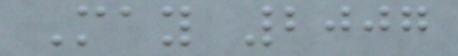May 2007
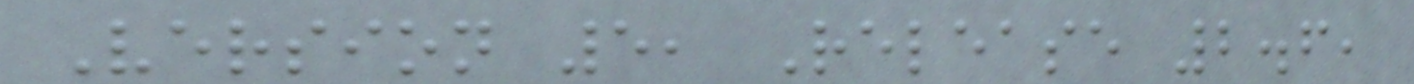Version 5, Release 2.6,
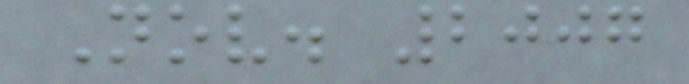Nov. 2007
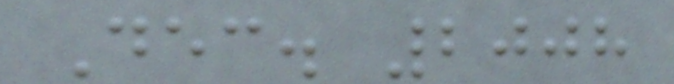Dec. 2008
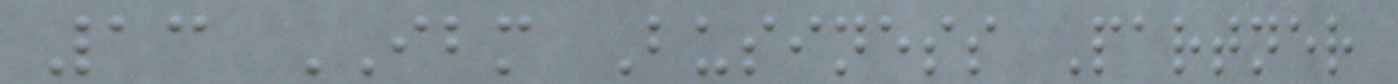13 IBM Business Partner
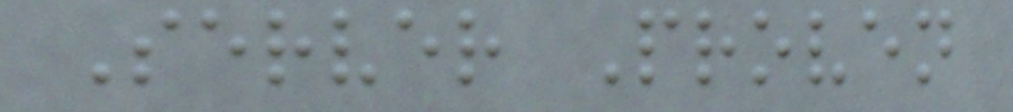Server Proven
